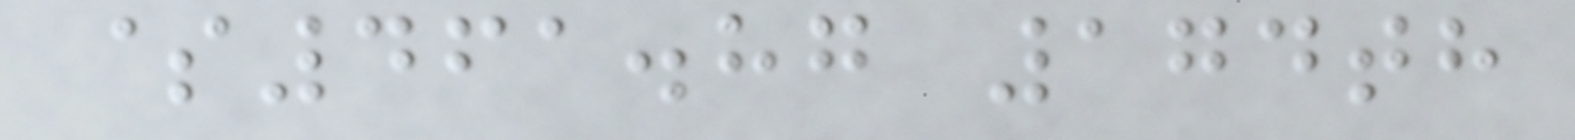$461.87 174th
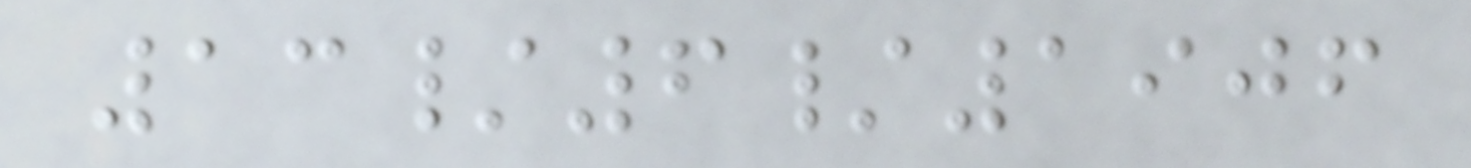13/6/1906
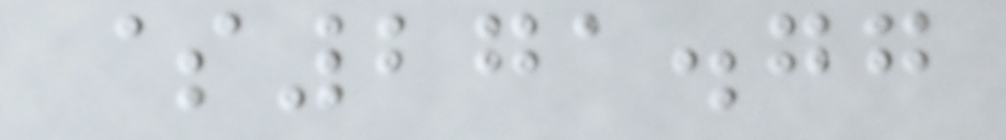$271.77
